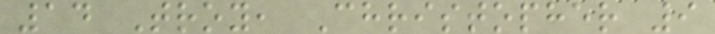14 Troy, Christopher 9
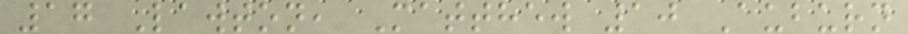17 Lawton, Matthew 10 Auburn
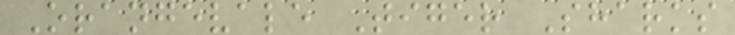Orangevale Tiger Sharks
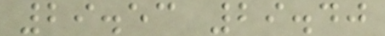29.53 29.40
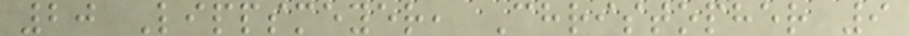20 Lippsmeyer, Christopher 9
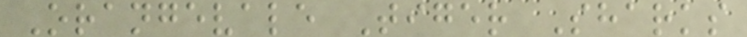Orangevale Tiger Sharks
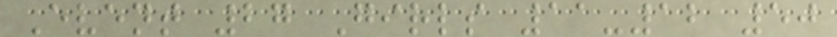Event 27 Girls 11-12 50
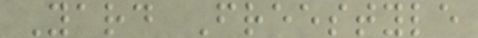Yard Freestyle
